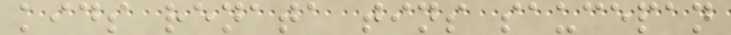kids renata tins saucepan
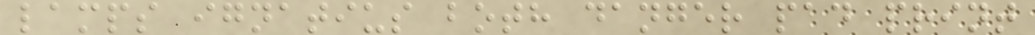lamps ignatius both danger pad print
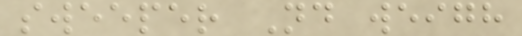sweeper Nd weigh
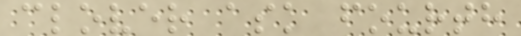clover ask fourth
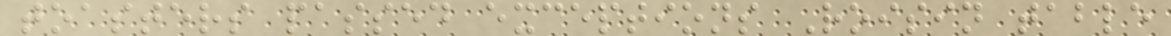toasters passed exceptions Roisin table
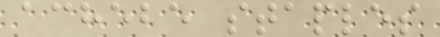achebe staples
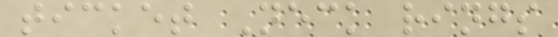ticket Neck rings
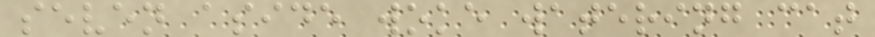seven aside woke watering cat
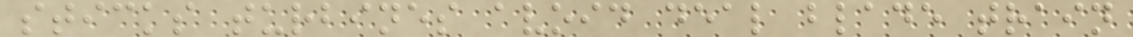sticks turbines avoid deal blade train
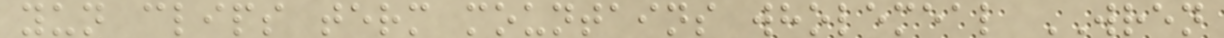yun clips term mountains wholemeal WREN
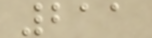211
